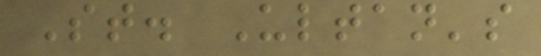St. Ultan's
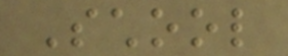School
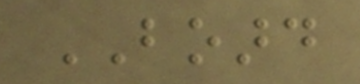BOARD
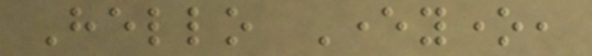Hello Everyone,
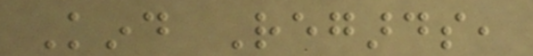Kind Regards,
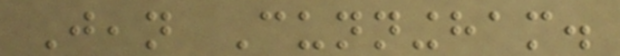Jean Cunningham.
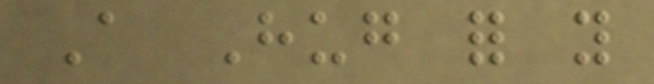A Hug for you
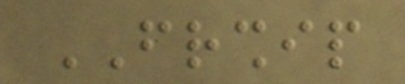FRIENDSHIP
